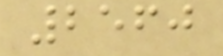2560
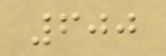600
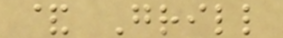& Grill
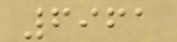6961
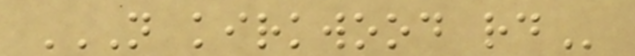N KIRKWOOD RD
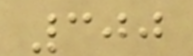300
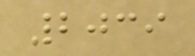2039
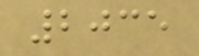2035
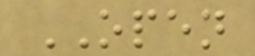OPEN
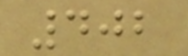402
